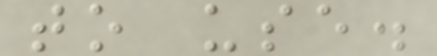to use.
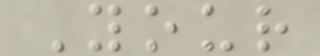Your
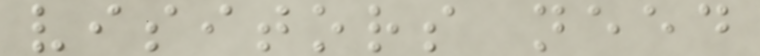visitors need
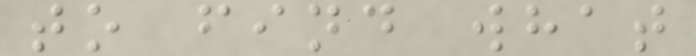to find what
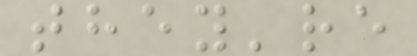they're
